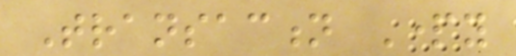Transaction Party
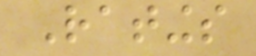Ratings
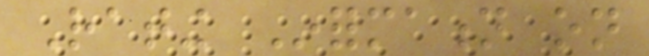Rating Information on
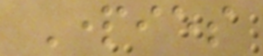Parties
